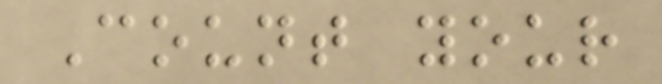Count your
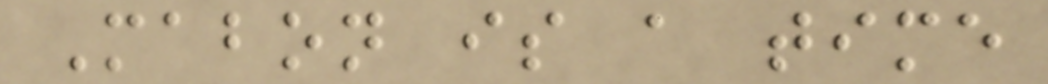Mabon is a time
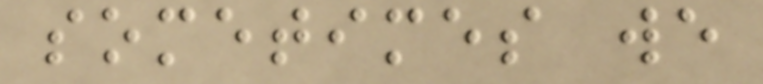sometimes we
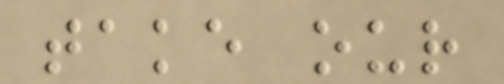take our
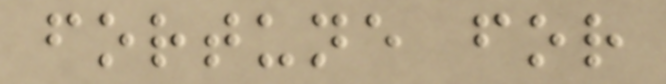fortune for
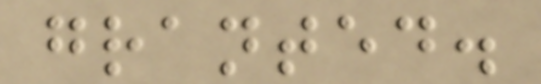granted.
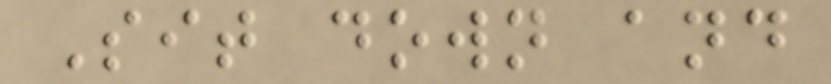Sit down and
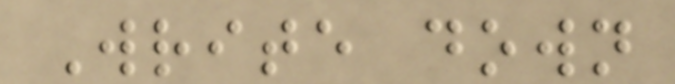Write down
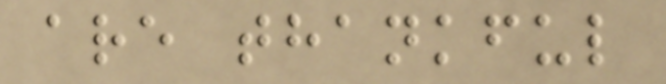are thankful
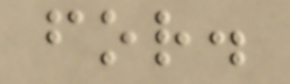for.
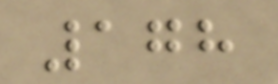178
